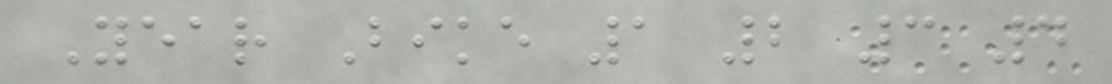Year Bike 1 2 3 4
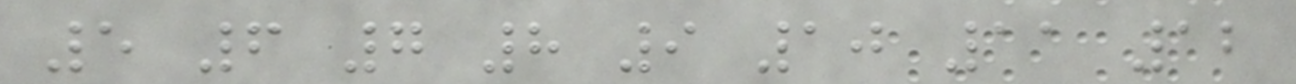5 6 7 8 9 10 11 12
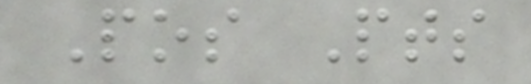Pos Pts
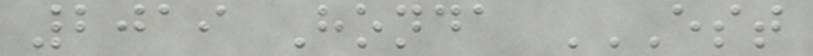2019 Honda EST
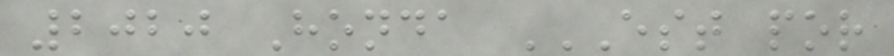2020 Honda EST POR
